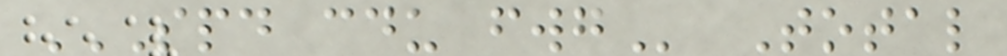SPD CDU FWG Total
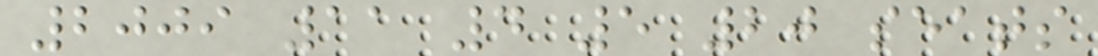2009 11 4 5 20 seats
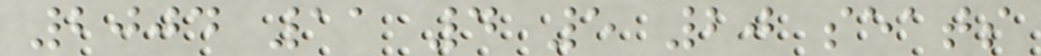2004 11 4 5 20 seats
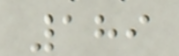189
